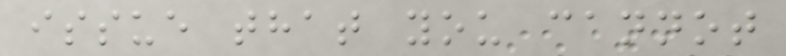issue that you cannot
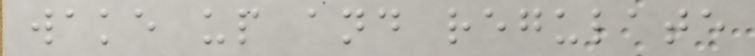wake up and regulate
